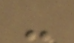-
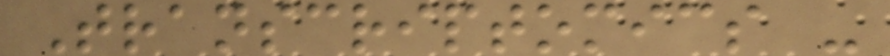Transcriptomics -
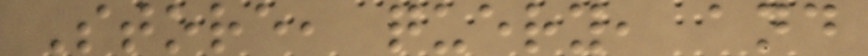Store, query, and
